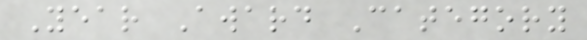Year Award Category
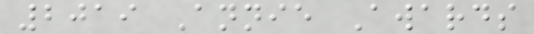2019 Annie Awards
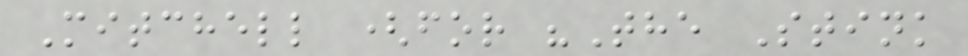Mitchell (for "The Stink
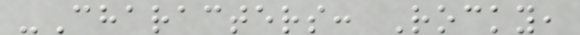-Characters: Rocky,
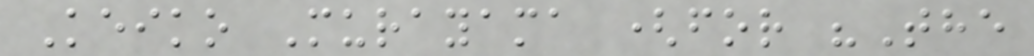Keiko Murayama (for "The
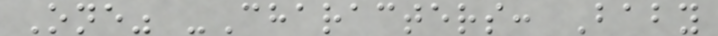One" -Characters: Baby
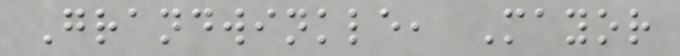Grandwinkle, Mayor
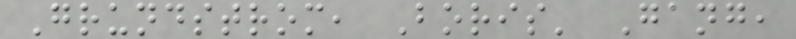Grundstrom, Boris' Gang,
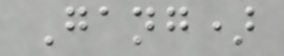Gang)
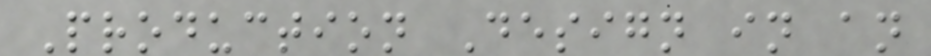Production Design in an
